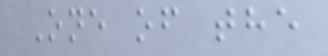One of the
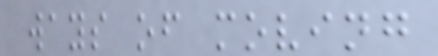ways of moving
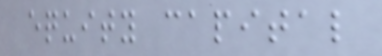equity capital
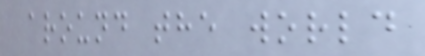around the world
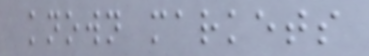known markets
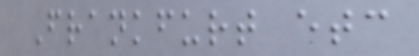Frankfurt etc
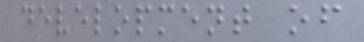development of
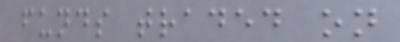funds traded on
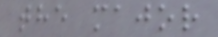the major
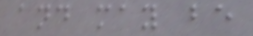and may be
